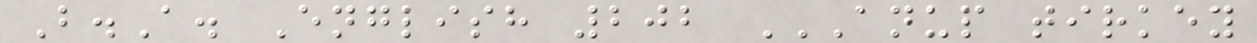B.A. English 202 ANUP TIRKEY
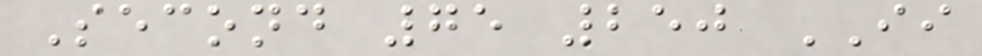Second 75 250 II
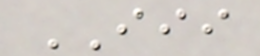III
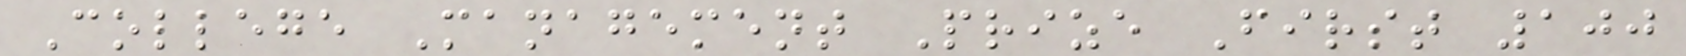College Management Prize First 100
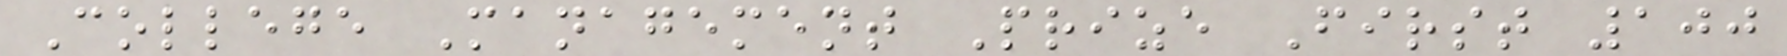College Management Prize First 100
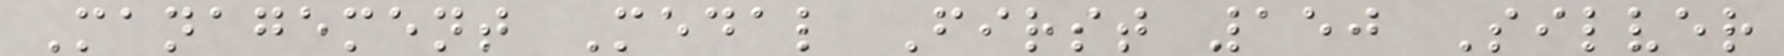Management Medal First 150 Silver
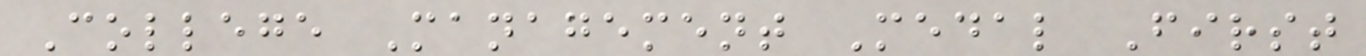College Management Medal First
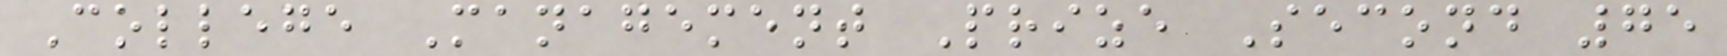College Management Prize Second 75
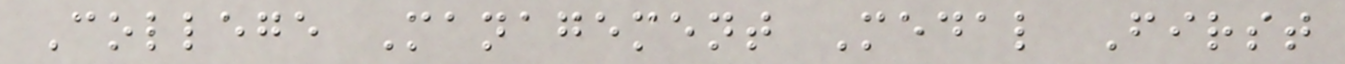College Management Medal First
